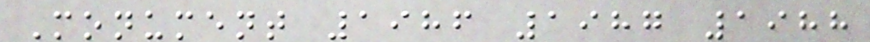Monument 1986 1987 1988
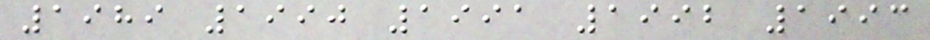1989 1990 1991 1992 1993
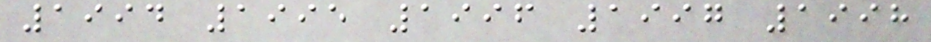1994 1995 1996 1997 1998
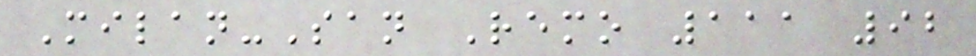Milan-San Remo 111 92
